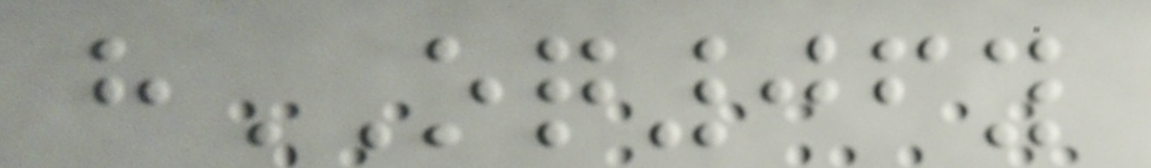hOQ06y
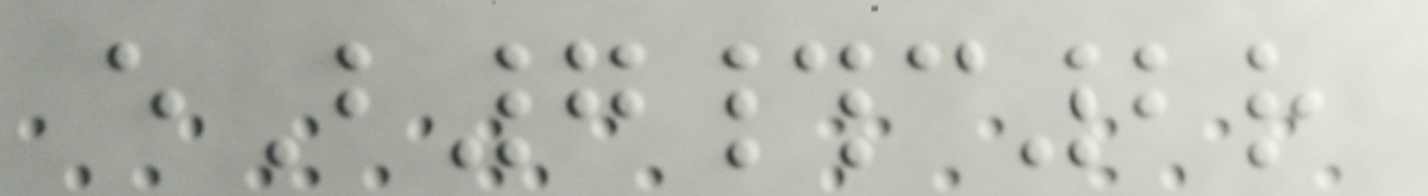eB7#c2r
